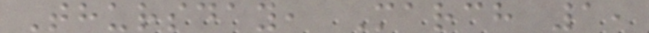Thursday, March 1,
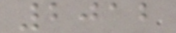2012
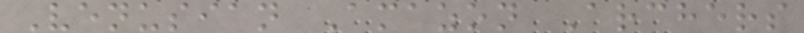Venusian Amazon Archers
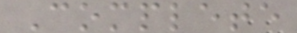Complete
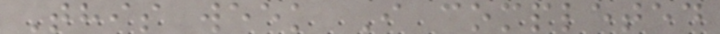This week I completed
